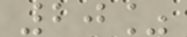20%
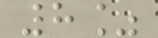8%
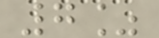7%
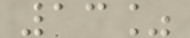13%
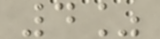4%
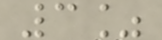3%
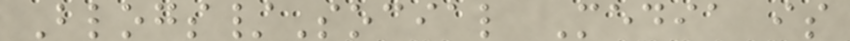Blogs/Social Media is
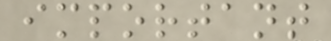important
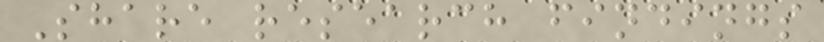Share research findings
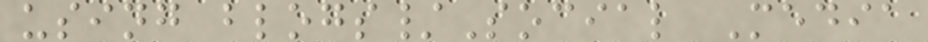using blogs/Social Media
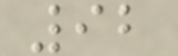92
